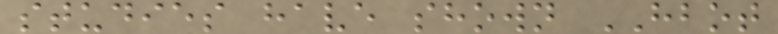studies have shown HBOT
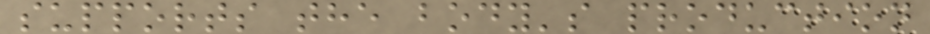supports the body's production
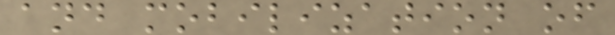and mobilization of
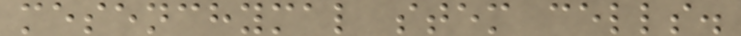mesenchymal stem cells.
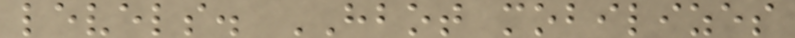levels. HBOT mobilizes
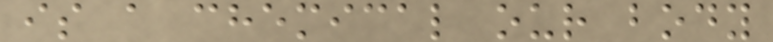is a chemical our body
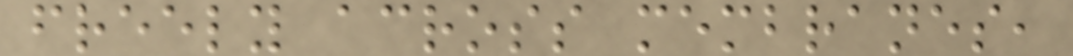freely across membranes,
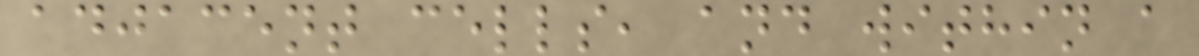adjacent cells, and within a
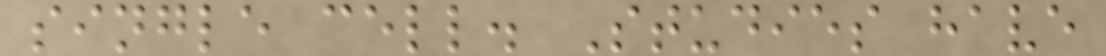single cell. Studies have
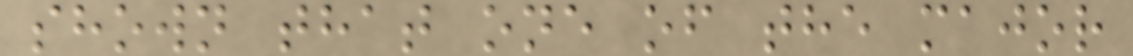shown that one of the major
